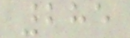285
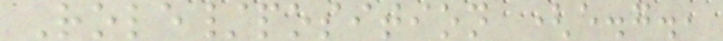Role/position (e.g.,
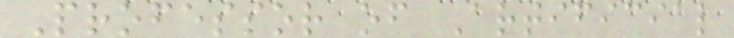Professor of Artificial
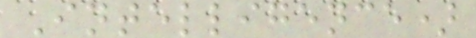Intelligence)
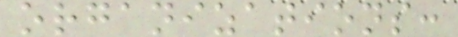organizations:
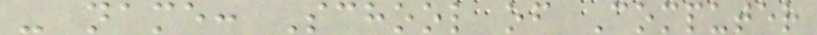- name: School of Computer
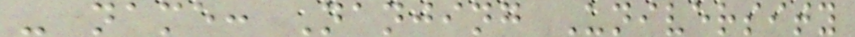- name: Nanjing University
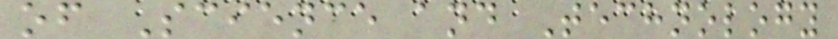of Science and Technology
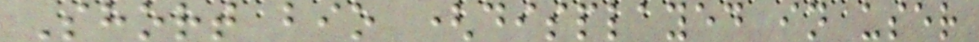Short bio (displayed in user
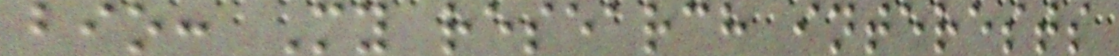bio: My research interests
